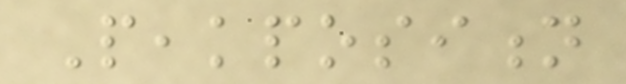Peakposition
